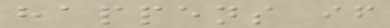happens if
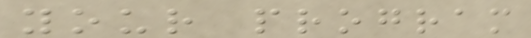your program
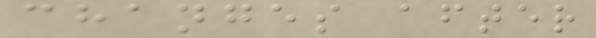changes after
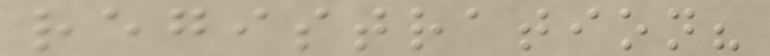registration?
